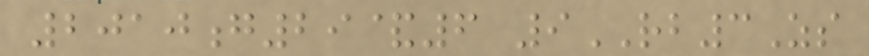2010g29&6 9RB3Zs
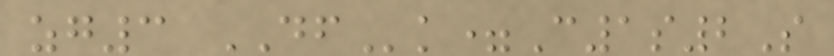zg3 DFk=C1s2S
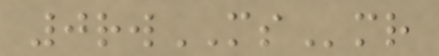0rwMSmr
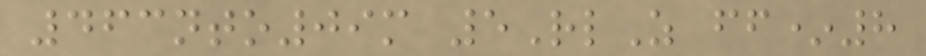463nto09m 5RlZ ff*8
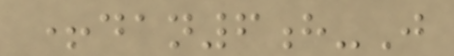+dan6h-J
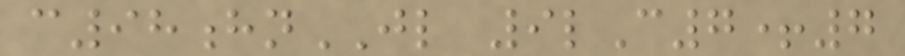c98hnJL 9lC7+7
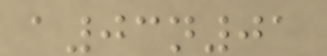a03n01
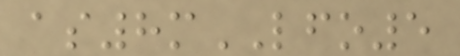as8mLFO5
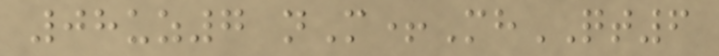08uz7 nM+MhQT6
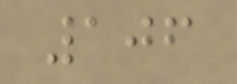106
